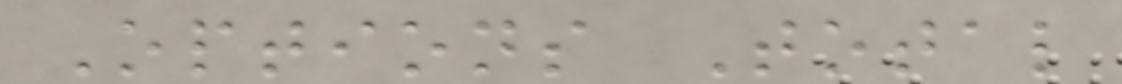Options Total
